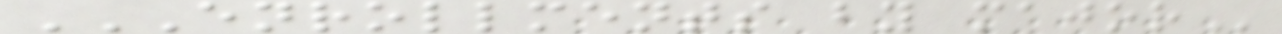ENROLLMENTS BY MAJOR
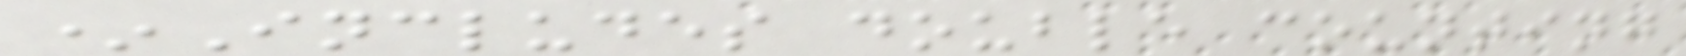*Includes double counting
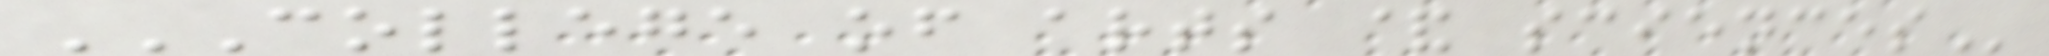COLLEGE OF ARTS & SCIENCES
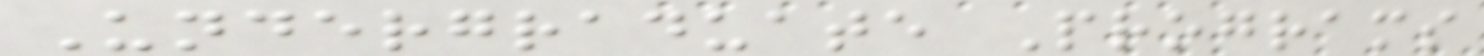Undergraduate Programs
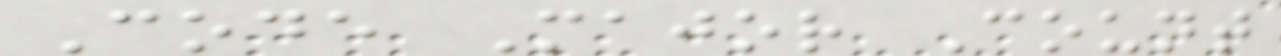Code Major Count
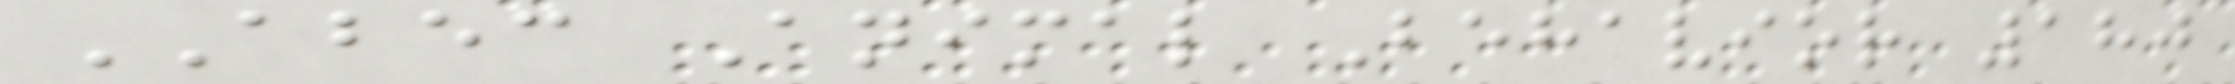ABEC Animal Behavior 180
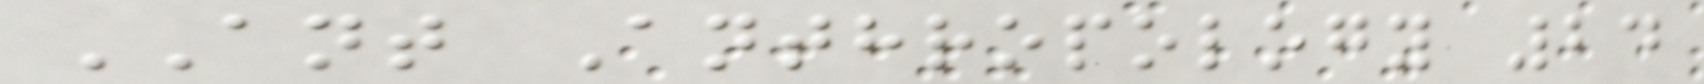ANT Anthropology 24
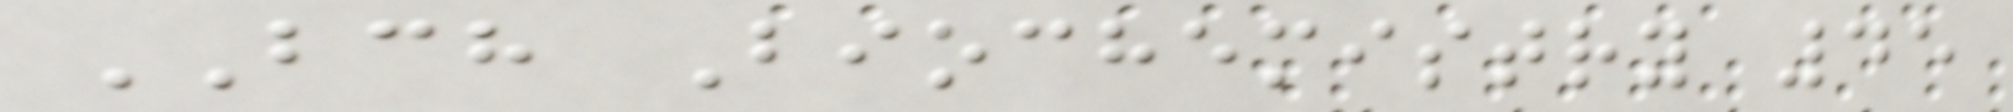BCH Biochemistry 45
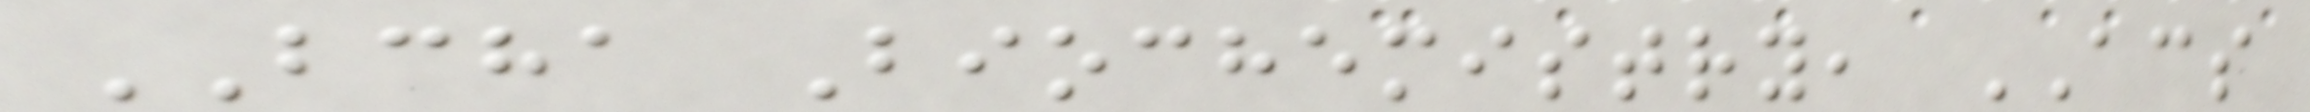BCHA Biochemistry, ACS
